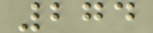274
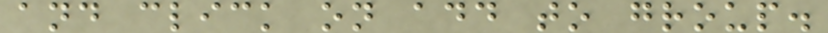and click on add to group.
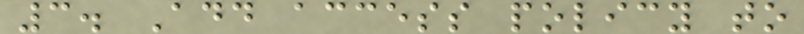3. Add access policy to
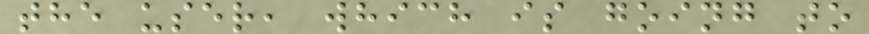the user, which is going to
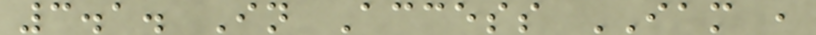3.1. In Access IAM ,
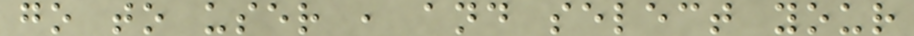go to user , and select your
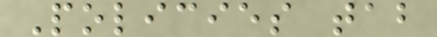Policies tab
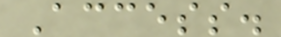Access.
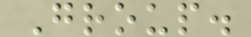Group.
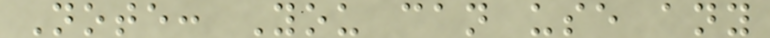Note: You can use any
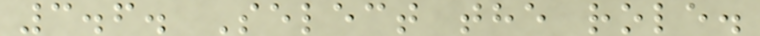3.6. Select the role.
